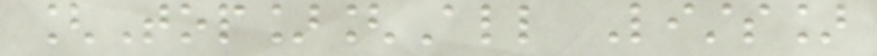[Top][All Lists]
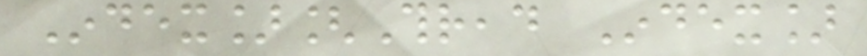Index][Thread Index]
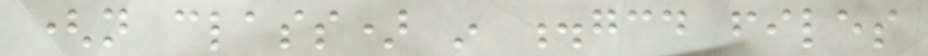(not class) in .gcd files
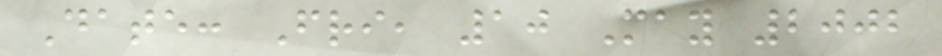Date: Fri, 10 May 2002
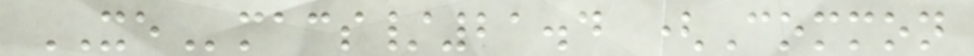XEmacs/21.4 (Common
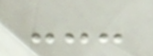---
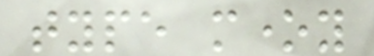type money
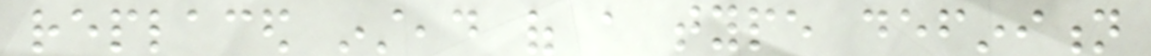replaced instead of a type definition
